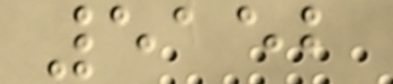5152
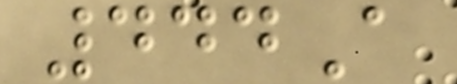444A
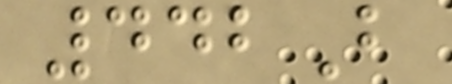442B
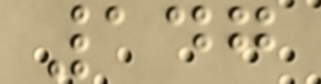147
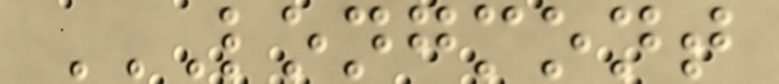LONGMONT
